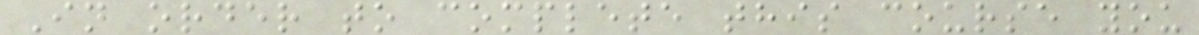In order to complete this course you
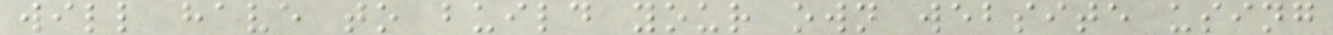will have to build your own website using
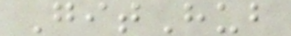GitHub
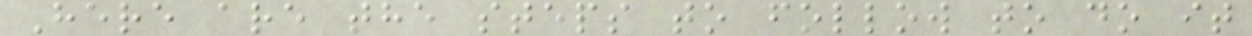Here are the steps to follow to do it
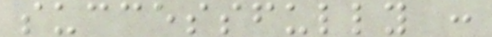successfully :
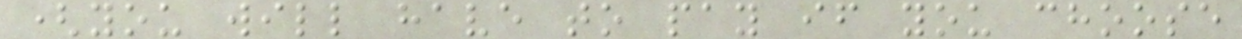(you will have to pay if you choose
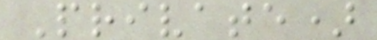Private)
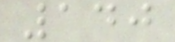140
